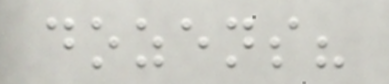dozens?
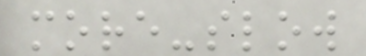more-slow
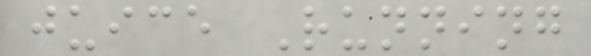juice Running
